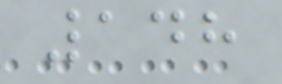148
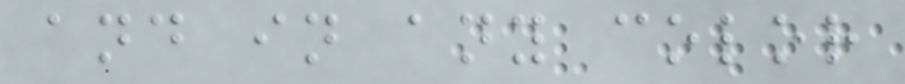and in any color
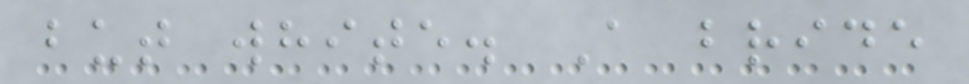but white. A bride
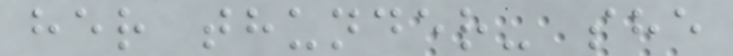her thunder- she
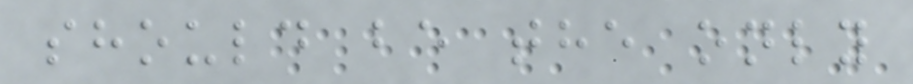should be the only
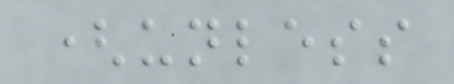(unless
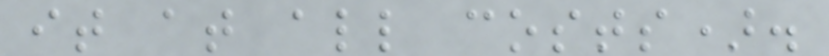it at all costs).
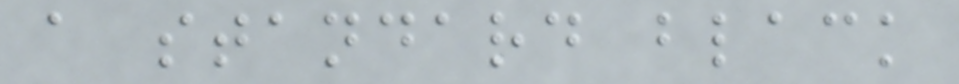a standard black
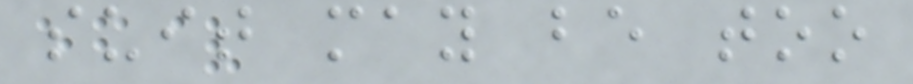suit may be too
